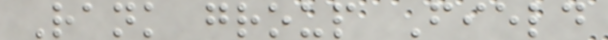Rank group Field
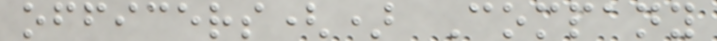officers() Company
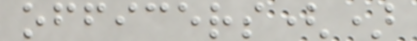officers()
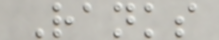Ranks
